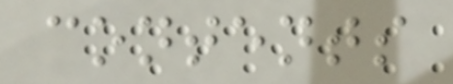contents
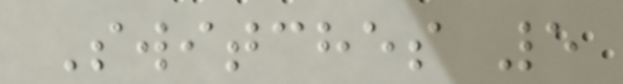Switches 5
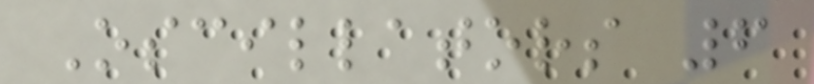Oscillators 6
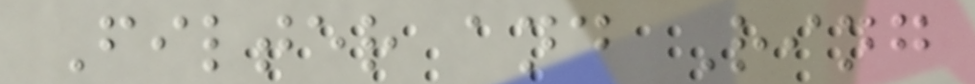Filter and Ring
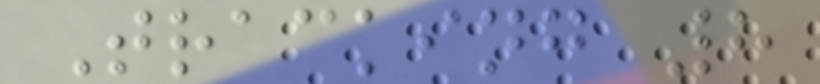Tracking 8
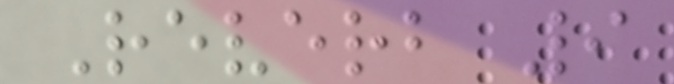Reverb 9
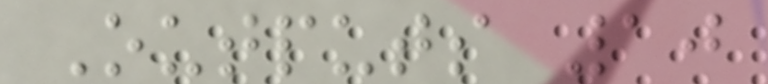Outputs 10
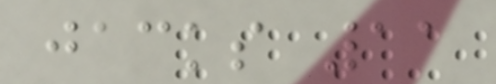jacks 11
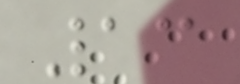13
